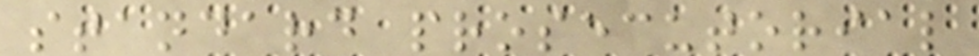standard prosecutorial
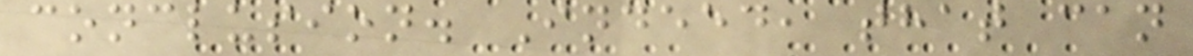conclusion. Indeed, that can
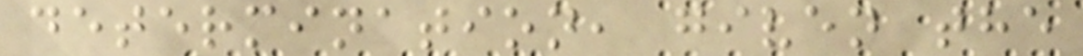determination, given the
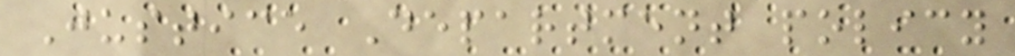Justice Department policy
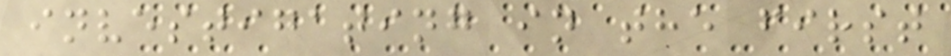investigating in the first
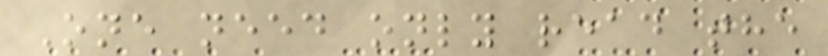One need only read the
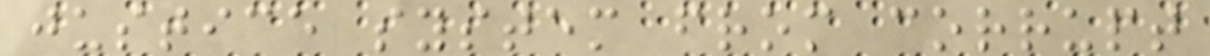justice system from corrupt
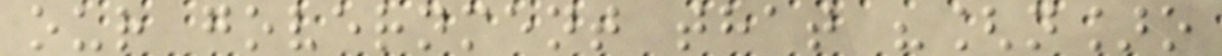our government that "[n]o
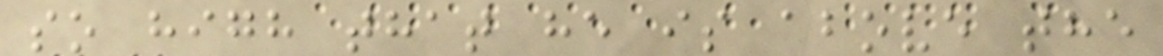so high that he is above the
